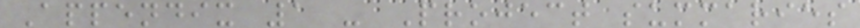Appendix 1 - Project summaries
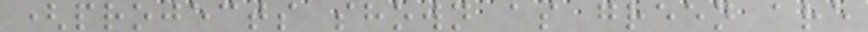(projects shown as green are
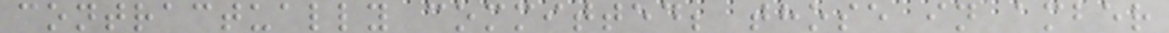contractually committed; those in amber
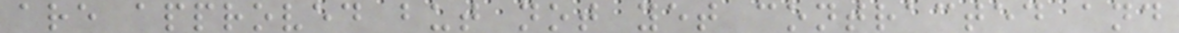are approved but not yet contracted and
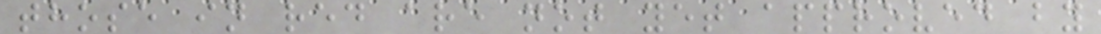those in red are not yet approved by
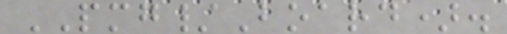PMG/Board).
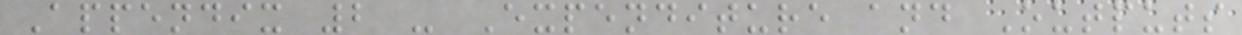Appendix 2 - Expenditure and Outputs
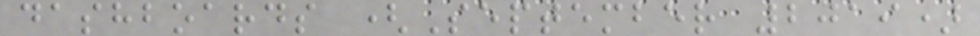dashboards (September 2019)
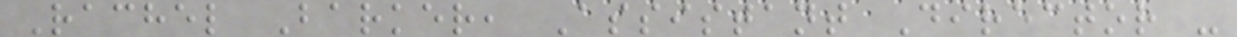Rachel Barker, Assistant Director -
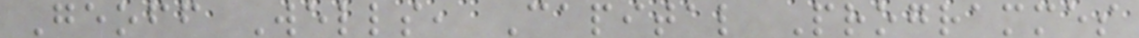Geoff Wells, Capital Programmes
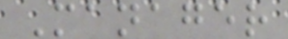Manager
